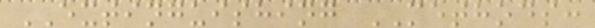EXTINGUISHING METHODS:
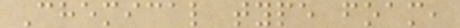Chemical type foam,
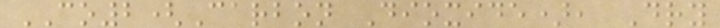CO2(Carbon Dioxide), Dry
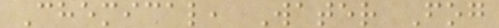Chemical, Water Fog
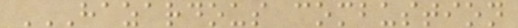HAZARDOUS COMBUSTION
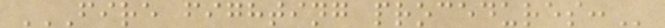FIRE FIGHTING PROCEDURES:
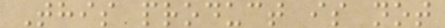This product is not
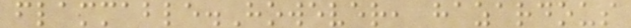flammable.However, hazardous
